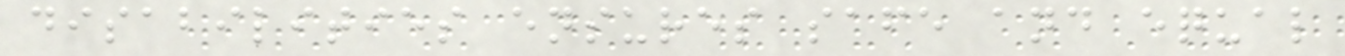disabilities ensures safe and equal
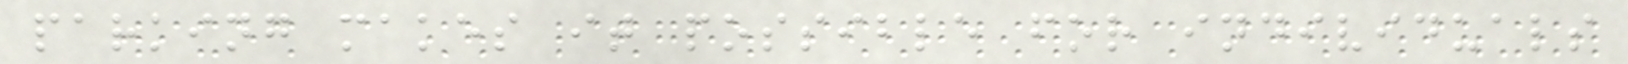parking makes it possible for individuals
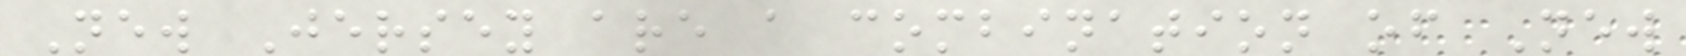New Jersey are a combination of New
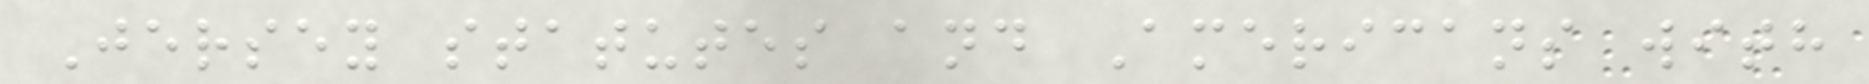Jersey statutes and Americans with
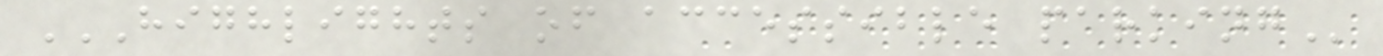HIGHLIGHTS OF ACCESSIBLE PARKING
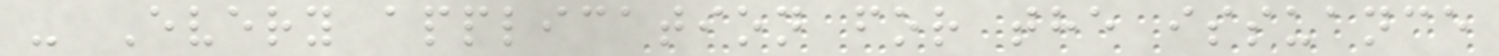- Every application for the issuance
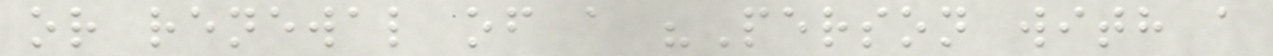or renewal of a "Person with a
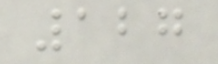127
